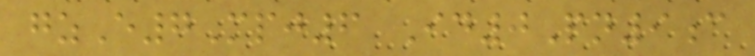gzE7Mpj6 Id0Pn9c
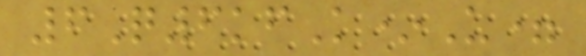6Q6kfK*U=
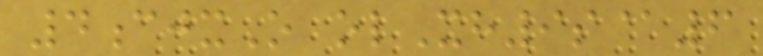4cjxO olXh9s@6
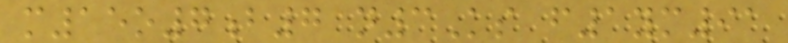m15o7b7 n3Ks f1ym91
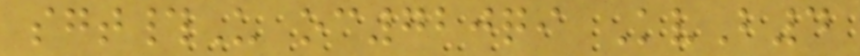sgt#U oc720qi KvB4
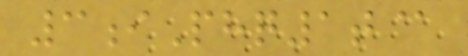3iPhq1t@
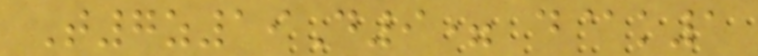T7z19D9= d@k1
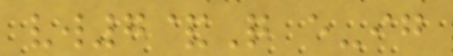vw7&Q e-ig
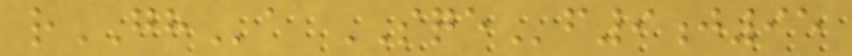rGHa SQEf9j95
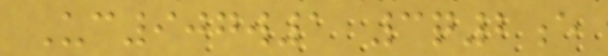Uc907w1 3q2e
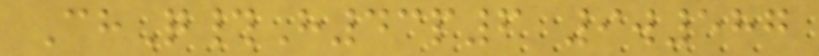ChQ#H43p6 9w587
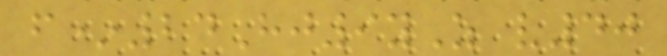f*24Hj9yZ v40
